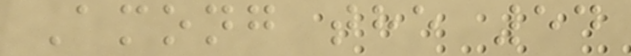Among the 54
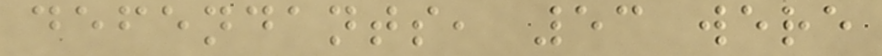defendants, 53 were
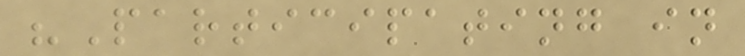"Participating in
